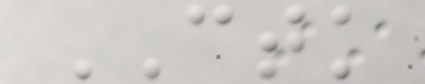CTK
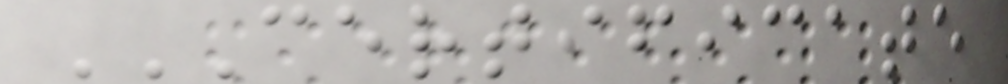CERTIFICATE
